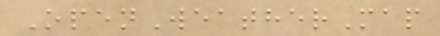OpenWeatherMap
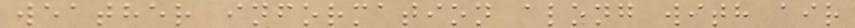weather information along with air
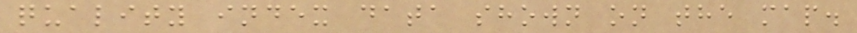quality index data shown on the map.
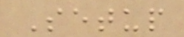Setup
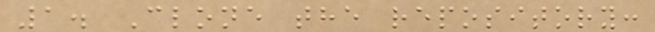1. Clone the repository:
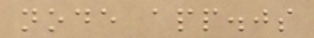node app.js
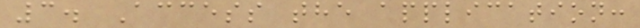3. Access the application:
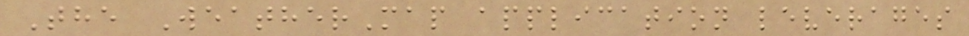The WeatherMap application leverages
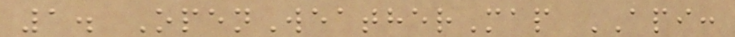1. OpenWeatherMap API:
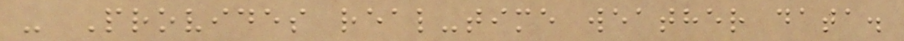- Provides real-time weather data.
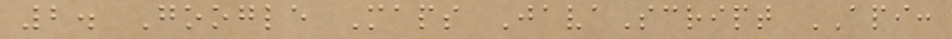2. Google Maps JavaScript API:
